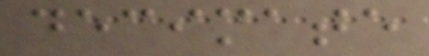decimate
